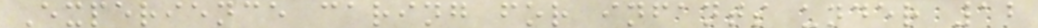Experience caring for infants under 12
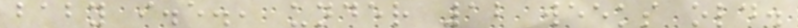baby i.e., under 12 weeks old.
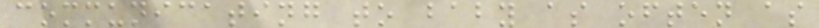communicating to baby as often as
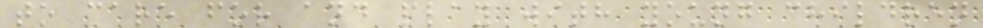to care for and play with young children
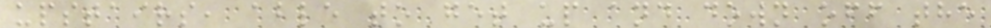upstairs, able to get up and down off the
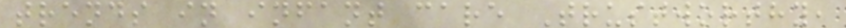trends in infant care Trustworthy,
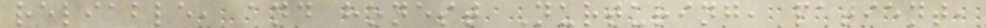reliable, and honest Nurturing, patient,
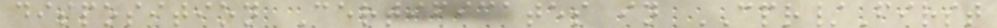disposition Certificates in CPR/First
